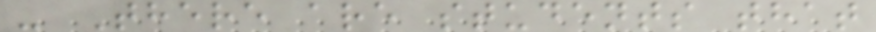- There are students that
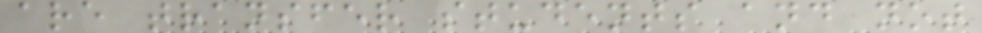are transfer students and not
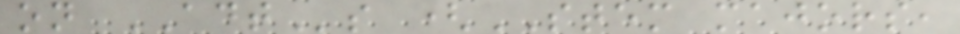on ADTs (STEM majors,
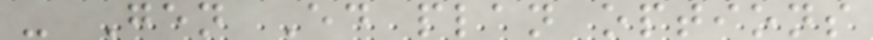- Gen Ed plan options
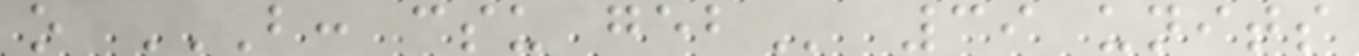o B: CSU GEB 39 units
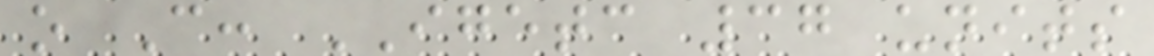o C: IGETC 37 units
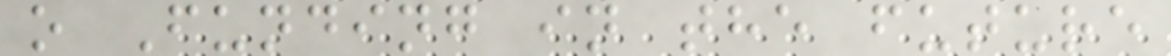o Funding in the future
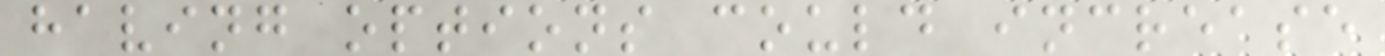having options could increase
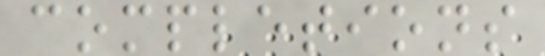completions
